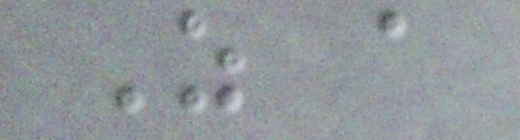As a
